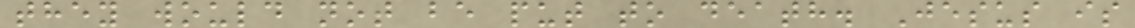they would not be put to death. Jesus is
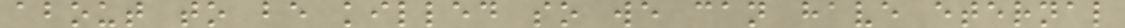about to be killed so we can have eternal
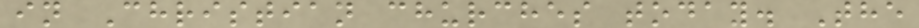in Christian churches today. The
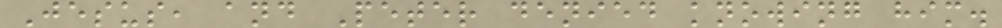Jesus, and Peter denied knowing him.
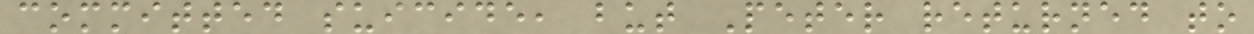committed suicide, but Peter returned to
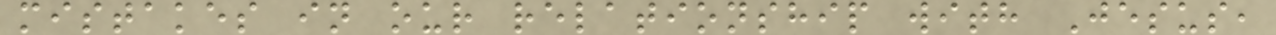mistakes in our relationship with Jesus,
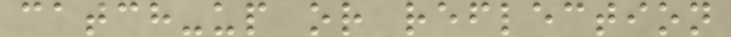catch-up or reflection
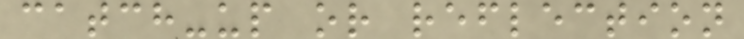catch-up or reflection
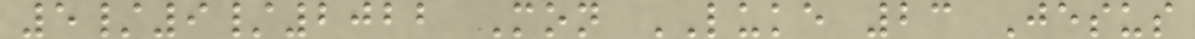5/9/2022 Mon LUKE 23 Jesus
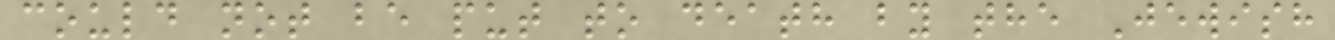could not be put to death by the Jewish
